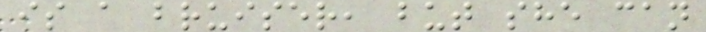is a bruiser, but she can
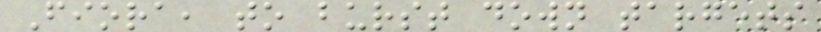Fiora, to burst down targets
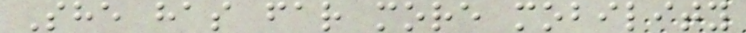She has far more mobility
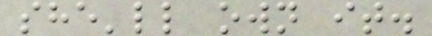she'll own it.
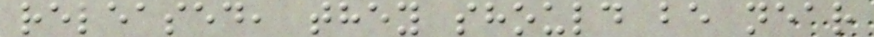released, they should be near
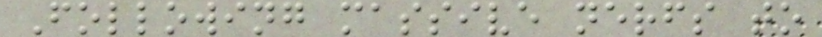Following massive nerfs to
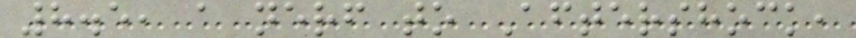8.5, a nerf to Aftershock,
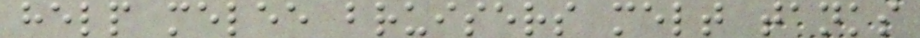help melee bruisers melt tanks
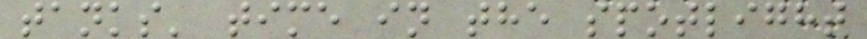tanks' time in the spotlight
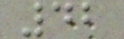42
